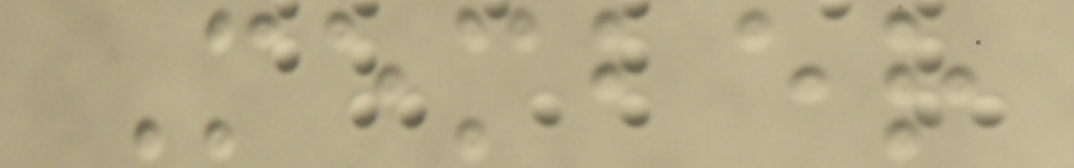Member
